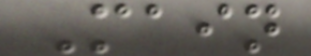Main
